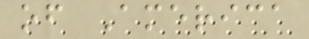of America
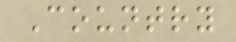Country
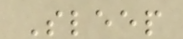Sleep
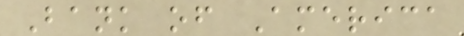Bank of America
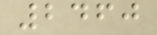2460
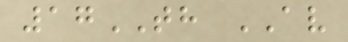17TH AV
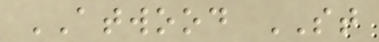ATWOOD ST
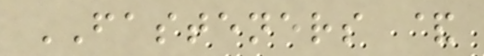FASTENERS &
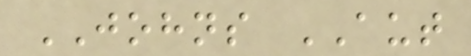JOHNS AUT
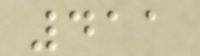411
